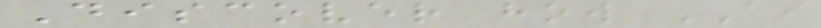Discover how AI
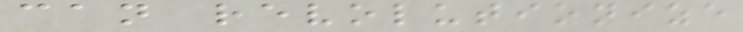can revolutionize
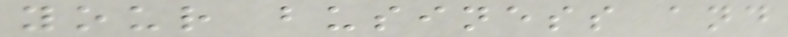your business and
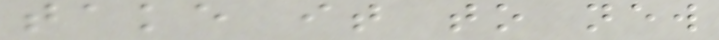take it to new
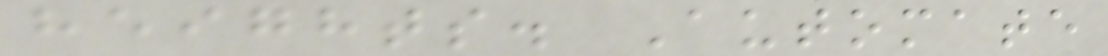heights. Automate
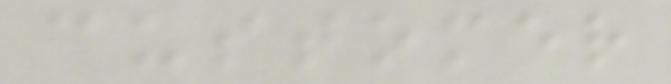customer
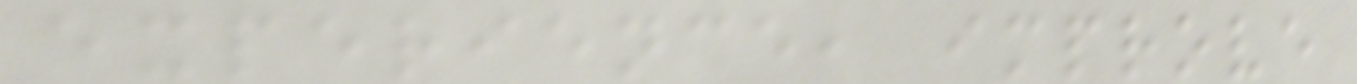experience, improve
